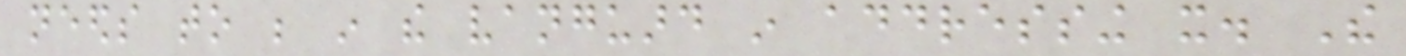needs to be in the vanguard in addressing it. The
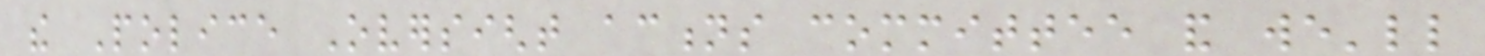the Police Oversight actions committee and we'll
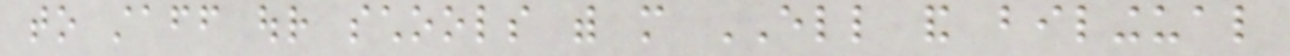to staff our schools with more ELL and bilingual
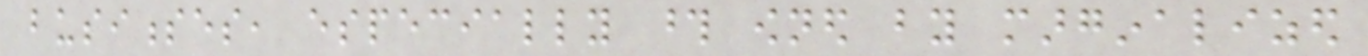businesses, especially those owned by marginalized
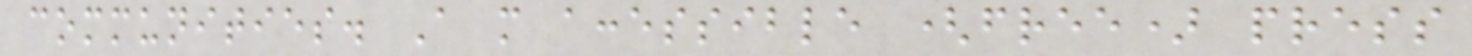communities. A more accessible (free) press
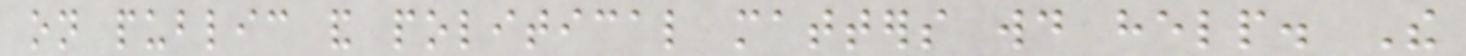on public and political matters would help. The
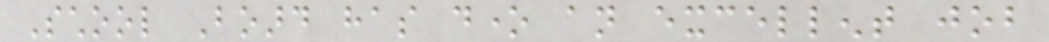School Board has done an excellent job
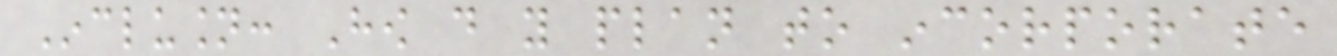Inclusion: How do you plan to incorporate
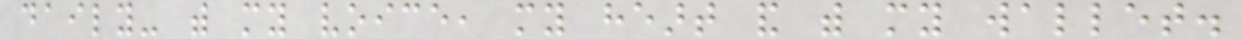daily- with my voice, my heart and with my wallet.
